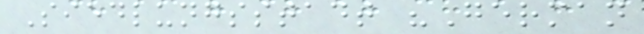Siedlungsstadt "German
